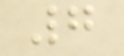7
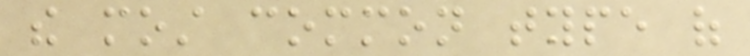the most common type of
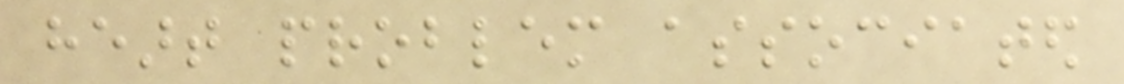heart problem associated
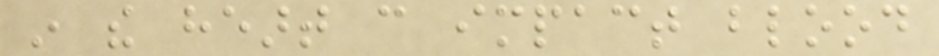in the heart can impact blood
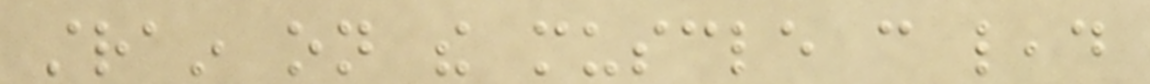strain on the muscle can lead
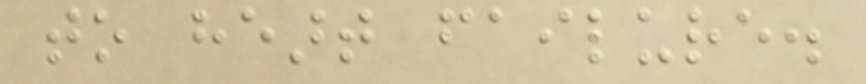to heart failure.
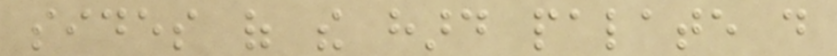sides of the hard palate do
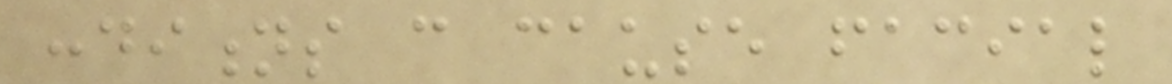conditions can cause facial
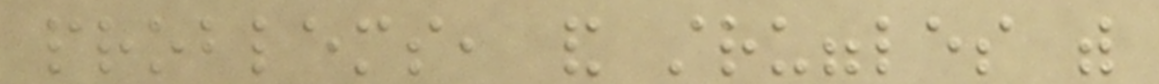problems, and struggles with
